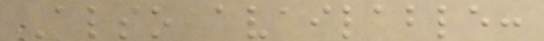Also available:
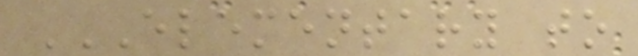ELEMENTARY TO
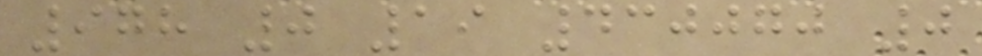978 0 19 430070 0
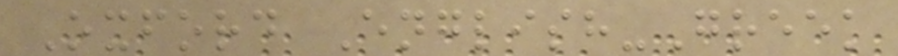Oxford English-Greek
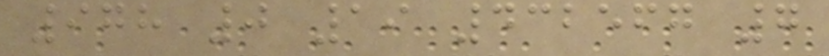978 0 19 432567 7
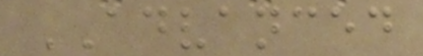ADVANCED
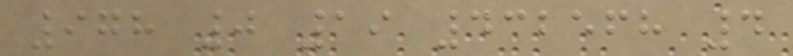978 0 19 432568 4
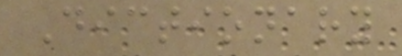Dictionary
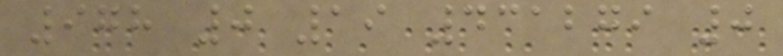978 0 19 431279 0
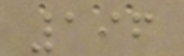196
